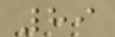89
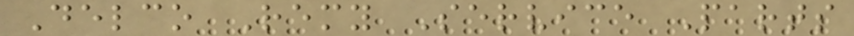Delco Remy Service Parts
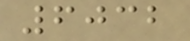6032
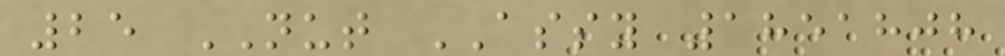25 NUT ASSY 1851808
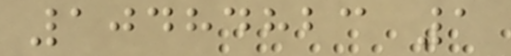10484823 1
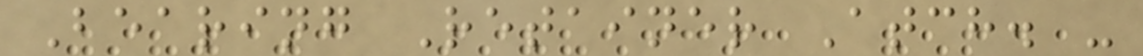Bearing Retainer Atch. -
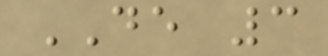DE 3
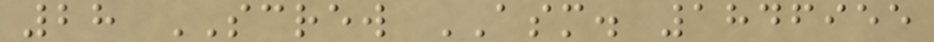28 SCREW ASM. 1846955
